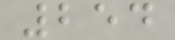254
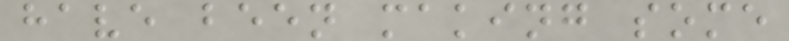have been making some
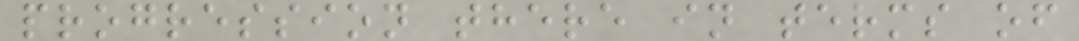progression there in terms of
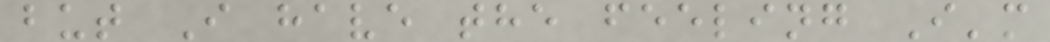but I have the feeling I'm
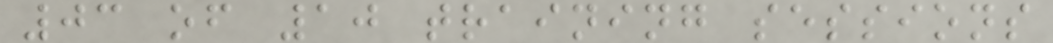03 of 10 training sessions
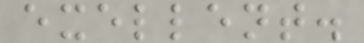exellent.
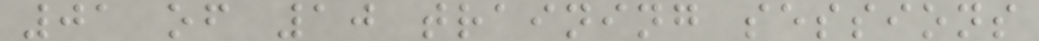01 of 10 training sessions
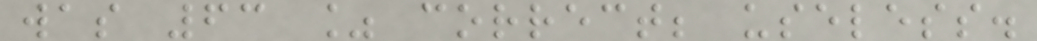was 63 % correct; useless.
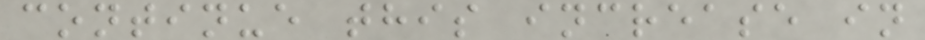continue this increase in
